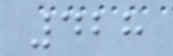428
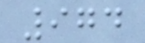974
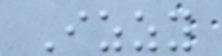Izzy
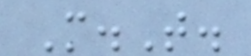M.T.
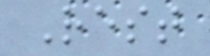Rest
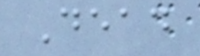Dead
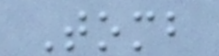Tomb
